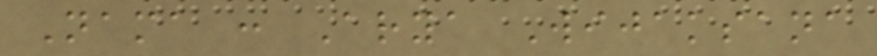Nama : Arya Wijaksana
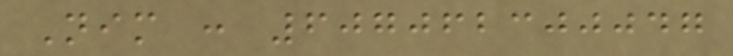Nim : 607062300047
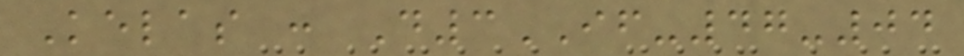Kelas : D3IF-47-04
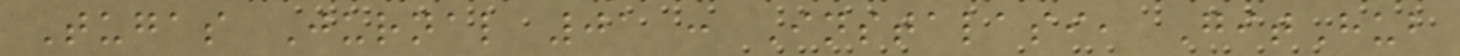Tugas Jurnal 01 : Instalasi, GitHub
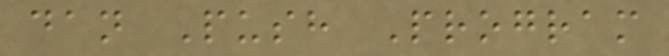dan Push Program
